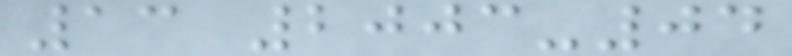13 2003-04
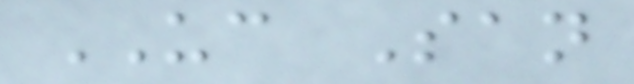UC San
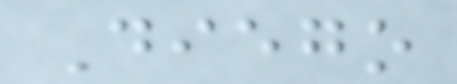Diego
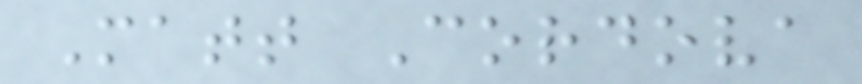Matt Cordova
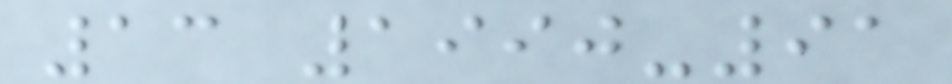13 1990-91
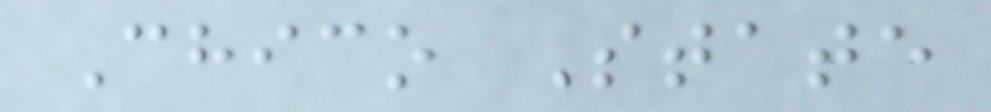Chico State
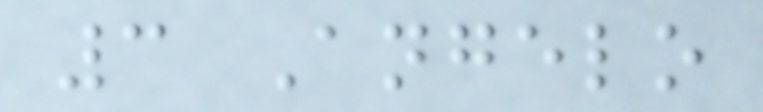3 Angelo
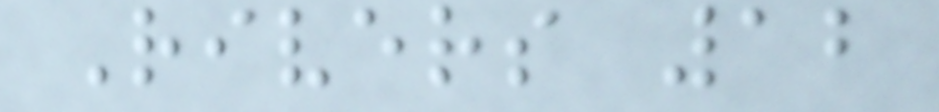Rivers 12
